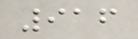916
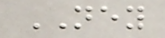NEY
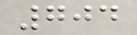704
